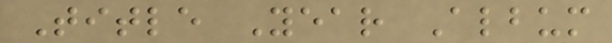Title Year Album
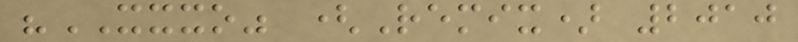"XXXO" (Remix) 2010
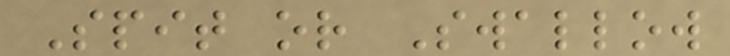Spit or Swallow
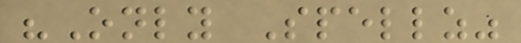"Only Spellz"
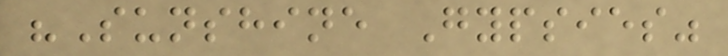"Sunshine Gypsies"
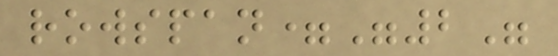rowspan="2"
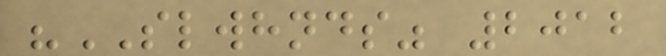"SLWHNDS" 2012
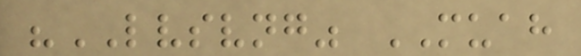"LVSVNG" MUAH
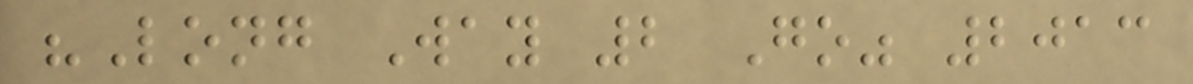"Long Way 2 Go" 2013
